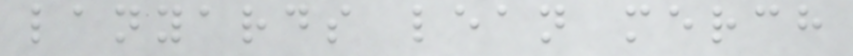lanyards lean merch
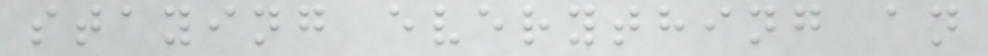staying everything an
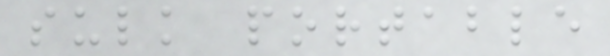sulk portable
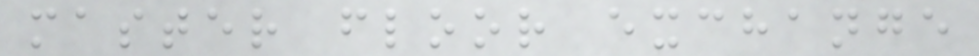master floor exchange
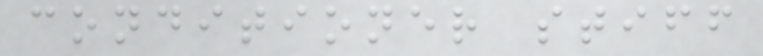conditioner stiff
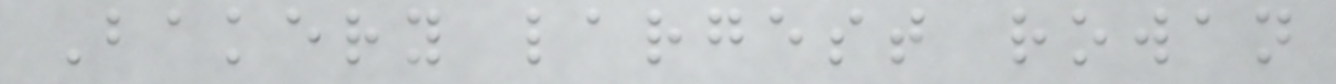Bakery largest rowan
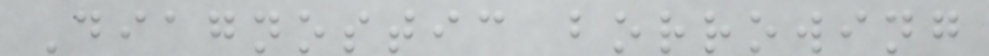Diagnostic borrowing
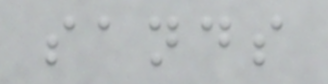sands
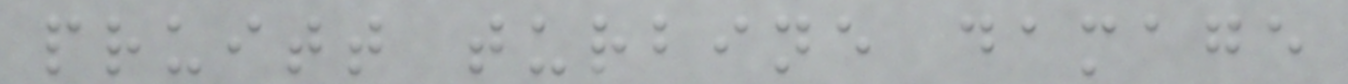pruitt turbine damage
